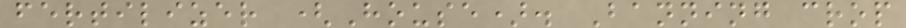fertilizer (House). Banning crop
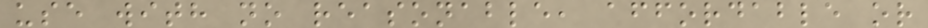use with no reasonable, affordable or
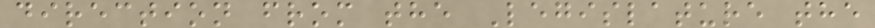direction from the Legislature the
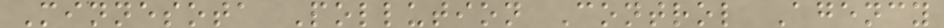Minnesota Pollution Control Agency
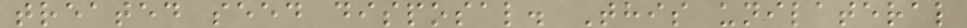treated seed disposal. This unilateral
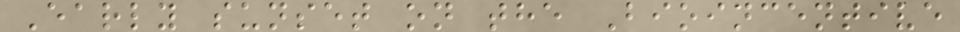Early sunset on the Bioincentive
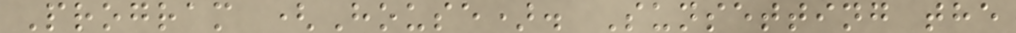Program (House). Sunsetting the
